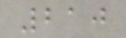210
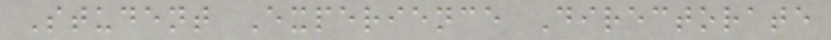Student Experience Directorate
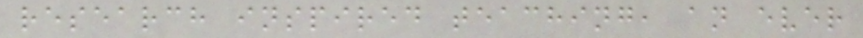research inspired teaching, an ever
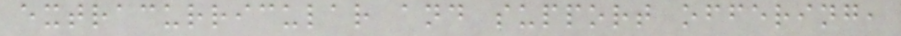extracurricular and support offering,
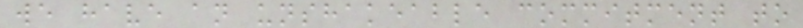we have an unshakeable commitment to
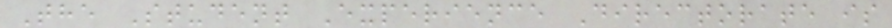The Student Experience Directorate is
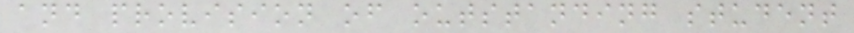and provision of outstanding student
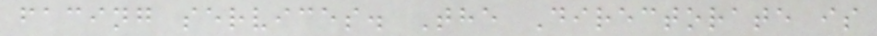facing services. The Directorate is
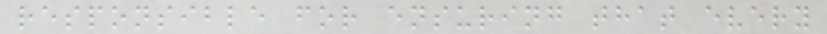responsible for ensuring that every
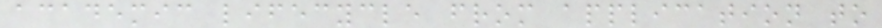academic lifecycle from application to
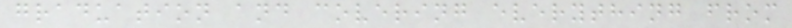graduation and covering everything from
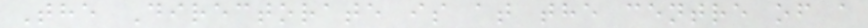The Directorate is at the centre of a
